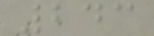243
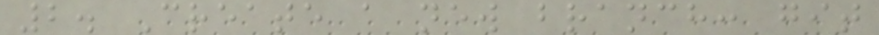2. Create a new branch: git
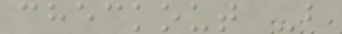checkout -b
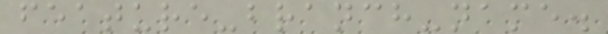feature-branch-name.
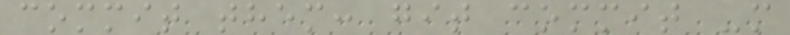commit them: git commit -m
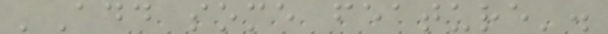'Add some feature'.
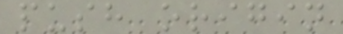push origin
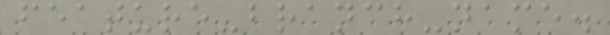feature-branch-name.
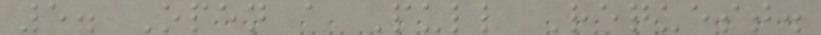5. Open a Pull Request.
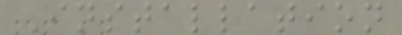Installation
